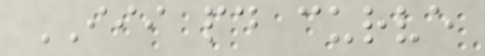III pd curve
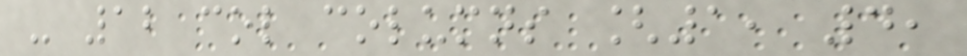- 12 col columns [1, 4,
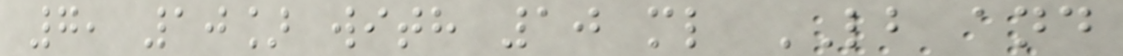7, 10] with 10 ml LB and
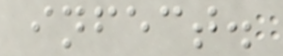infect.
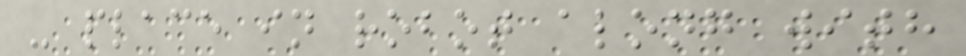- place in robot along with
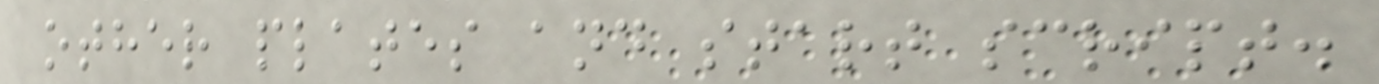other plates and start script.
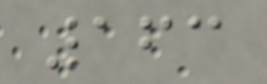163
